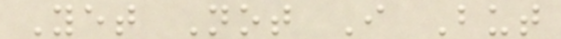Yet Not I But
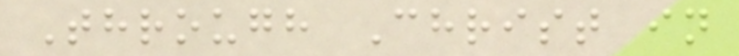Through Christ in
